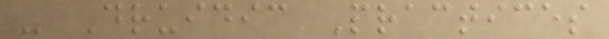- Druidic Practices
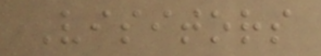Visitors
